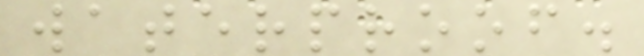waterproof.
